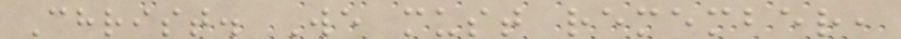Christ. We must remember,
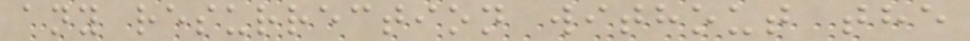any resurrection without the
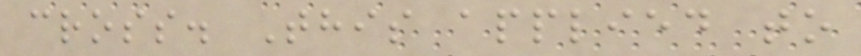cross. This applied to
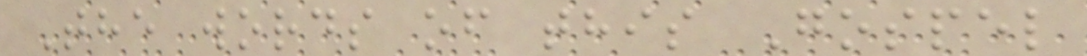The words of this Gospel
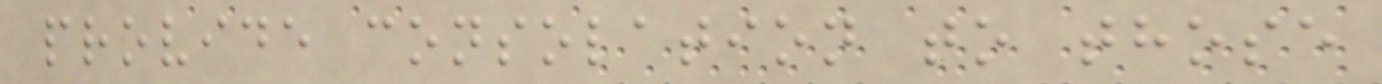provide consolation to those
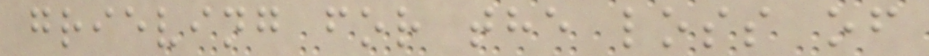grieving for the loss of
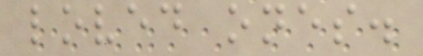loved ones.
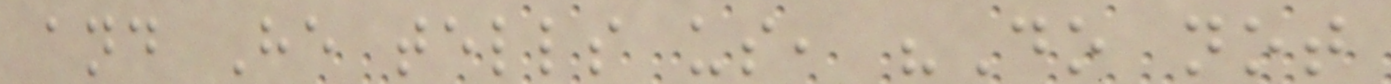and He tells us, "Do not
